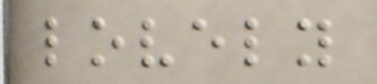lovely
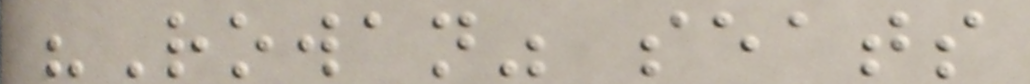"Rowan" seats
